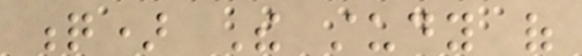q) The study of
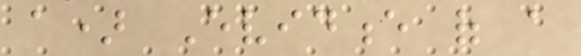a) Evidence of a
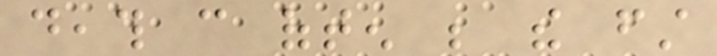death can often be the first
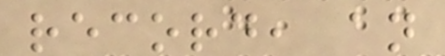record, an
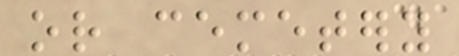or cemetery
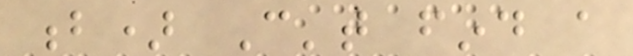b) Can't find a
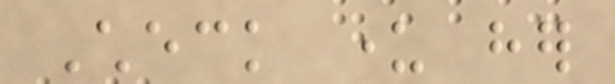Check under her
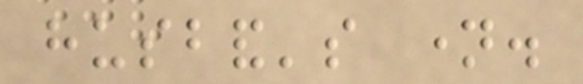husband's name.
